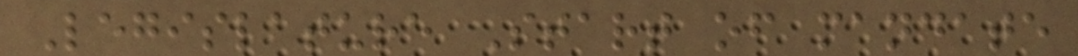Legislature Start of mandate
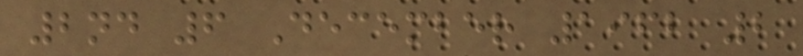2nd 6 December 1962 2
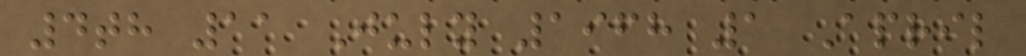4th 11 July 1968 1 April
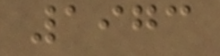1973
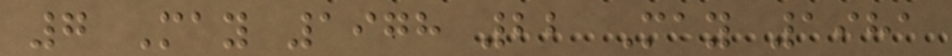7 May 1978 22 May 1981
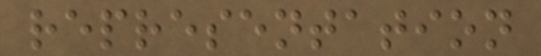representation
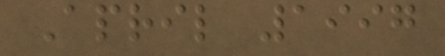April 1997
